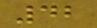42
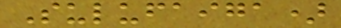Sulufaiga)
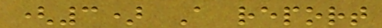(3) A report
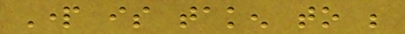Part is taken to be
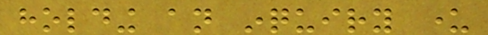holding an inquiry under
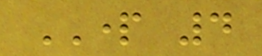PART 4
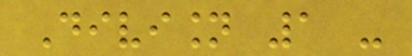Division 1 -
